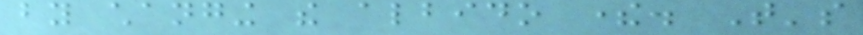by changing the albido there. That's
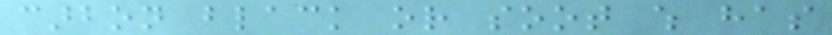carbon black or soot which has
